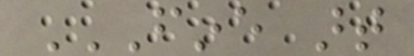FINE ART
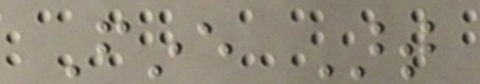Fine Art
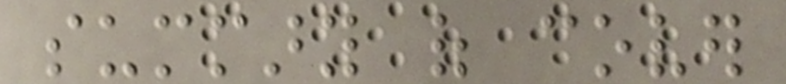summary of cover
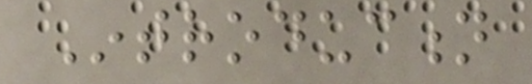Introduction
